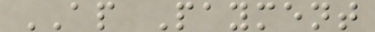AP Payment
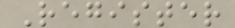Register
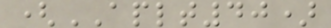(APLT40)
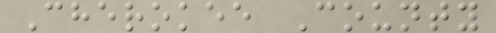Cherokee County
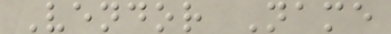Vendor Name
